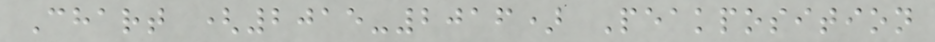Chart (2015-2016) Peakposition
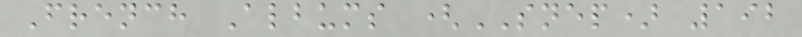French Albums (SNEP) 192
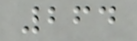264
